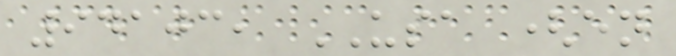94103, USA (en
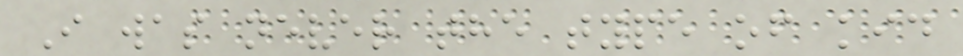I was never the type of kid
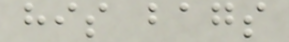his bags
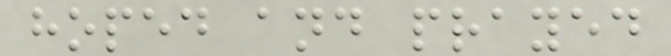hoped and prayed
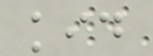kid
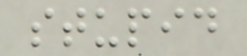stupid
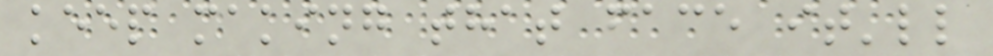keep making that face it'll
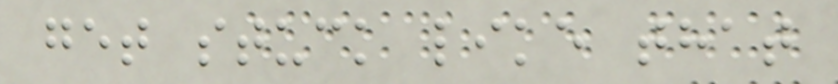get stuck like that
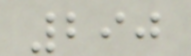290
